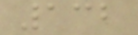132
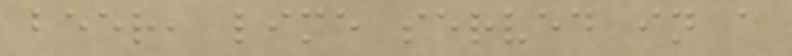beer, lime served in a
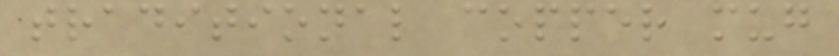traditional copper mug
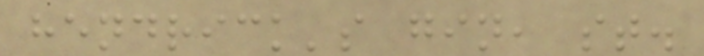hendrick's gin, st.
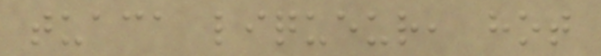tuaca liqueur, hot
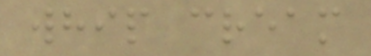whip cream
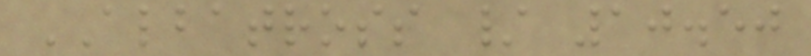ALBATROSS / 10.50
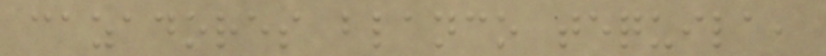cazadores blanco tequila,
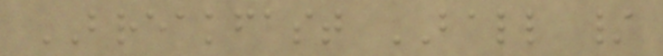BREAKFAST BALL /
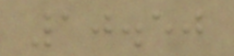10.50
